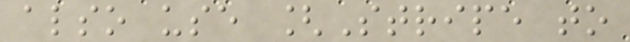also use [Stripe to
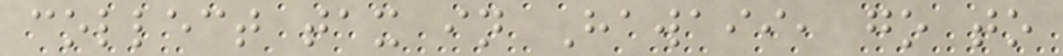collect tax in Hawaii, go to
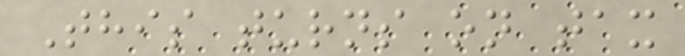This turns on tax
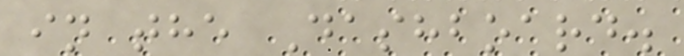in the Dashboard.
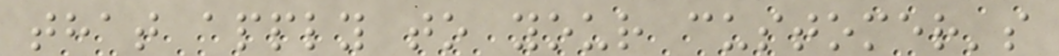that apply to your customer's
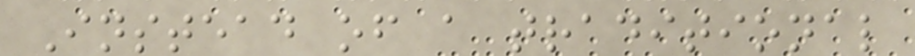Instead of a traditional
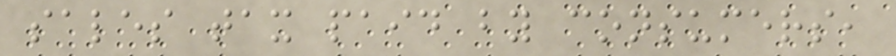sales tax paid by consumers,
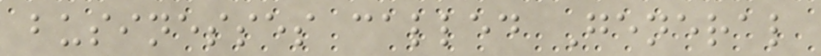businesses called General
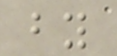by
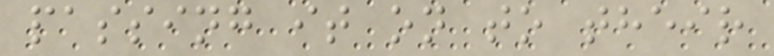passing it on to their
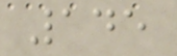145
